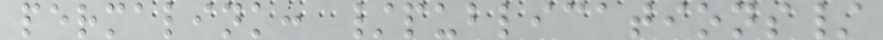permalink: /publications/
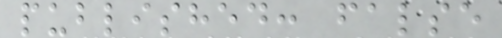published: false
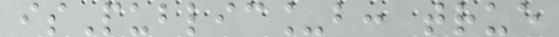isPublic_b: true
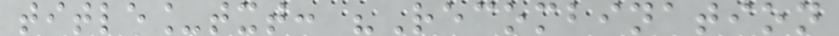title_txt: "Recombination
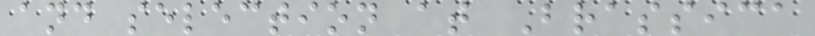and selection at Brassica
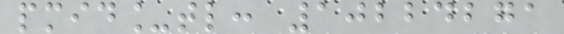pmid_tl: 10224271
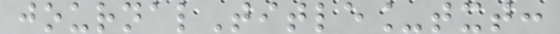journalTitle_txt:
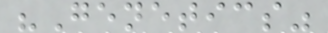"Genetics"
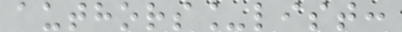authors_list:
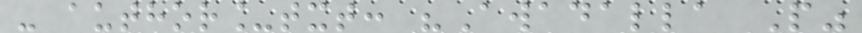- author_txt: "Awadalla P"
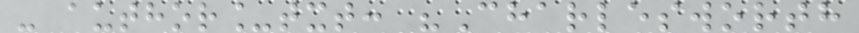- author_txt: "Charlesworth
